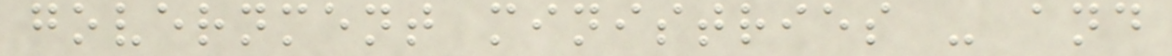government ministries - and
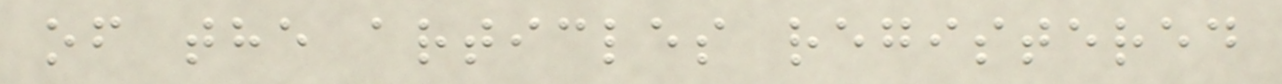of the articles registered
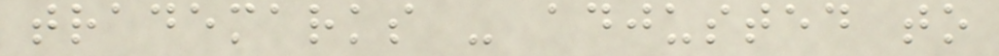trademarks - adjusted to
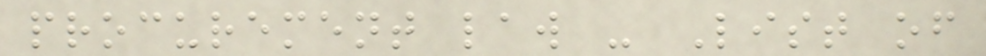procurement law - List of
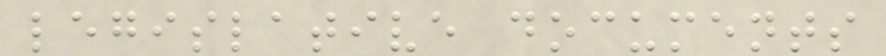legislative documents
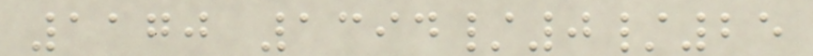1170 1394/0/25
